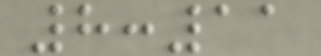8:11
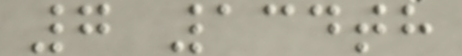7 134th
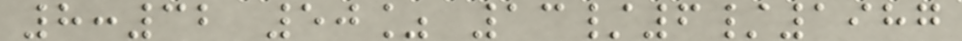8:32 50% 13/6/1987
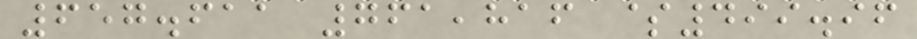657.611 761,816 $499.96
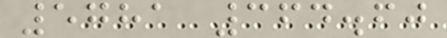5781 364.60
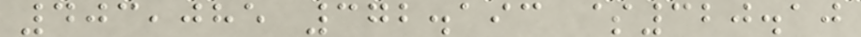403,085 372.193 $320.10
